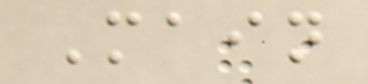Main
